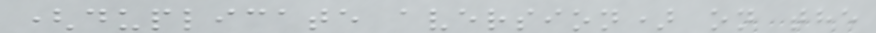(duplicate aversion) on the
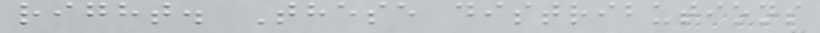right. These distributions
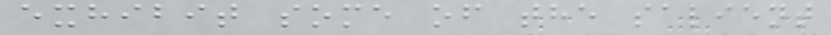exhibit some of the salient
